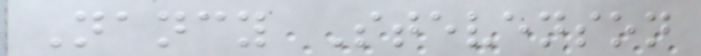Nancy Stevenson
